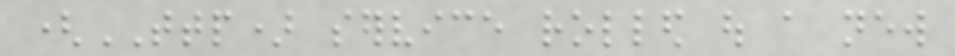(TTP) service rolled out a new
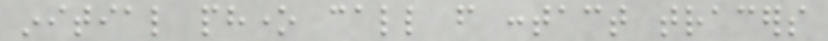initial phone call from contact tracers
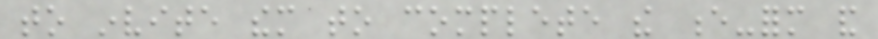to invite them to complete the e-form and
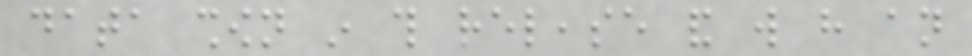data shown in this release and will have an
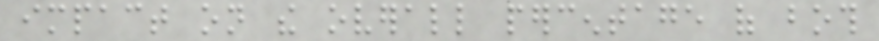impact on the overall percentage of both
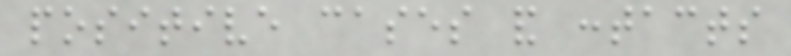positive cases and contacts
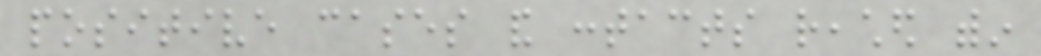positive cases and contacts reached within
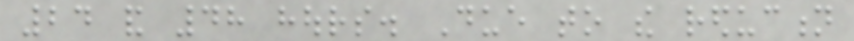24 and 48 hours. Due to the reduction
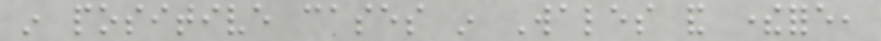in positive cases in Wales and therefore,
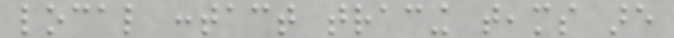local contact tracing teams are
